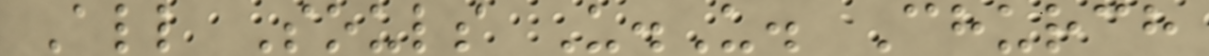All Souls U.U. Church
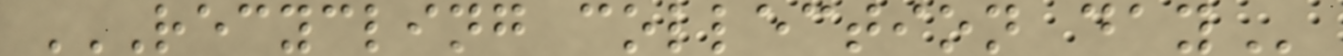RECYCLING COLLECTION DAY
